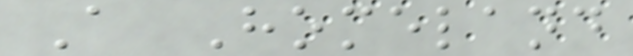A Homeland
